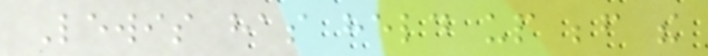Lewis has held up before the
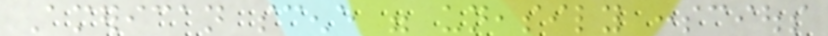American scene were uneasily conscious
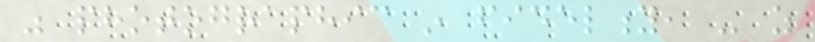was photographic in fidelity, - as
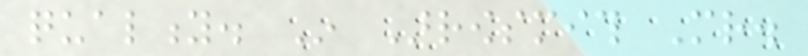quality. In Arrowsmith Mr.
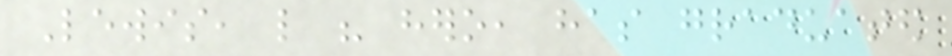Lewis, like his hero, has graduated
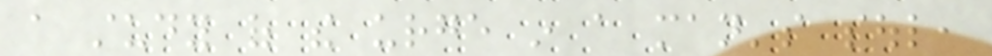a study of the urge in a man's soul,
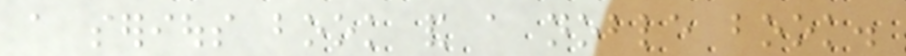a serious book and a noble book.
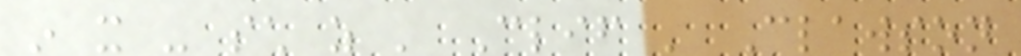in it - such as ' Clif ' Clawson
